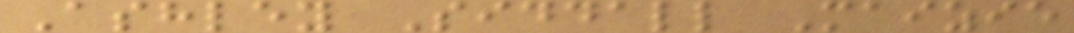Ashley Siddall Maizie
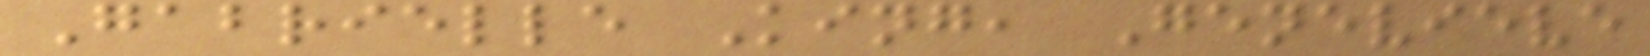Gabrielle King, Genevieve
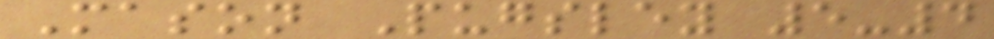Mason Pugsley 5-4
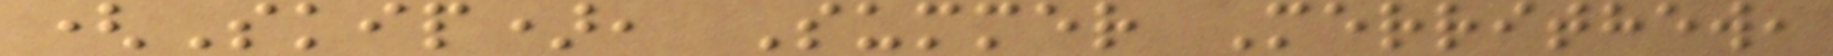(Skip), Summer Merrithew,
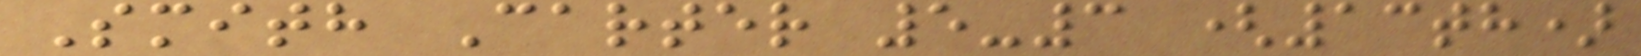Smith Carter 5-3 (13th)
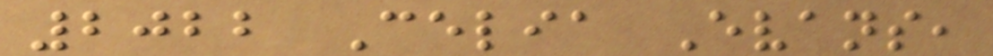2022 Celia Evans,
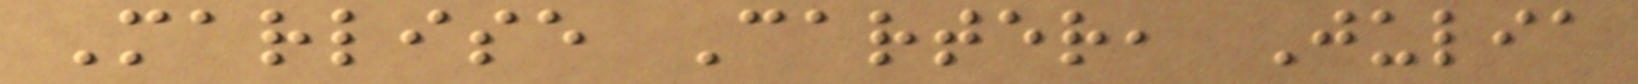Marlise Carter, Julia
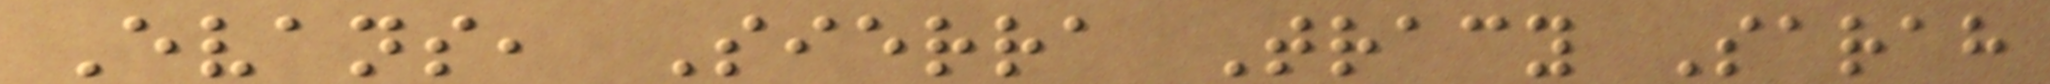Evans, Sierra Tracy Sarah
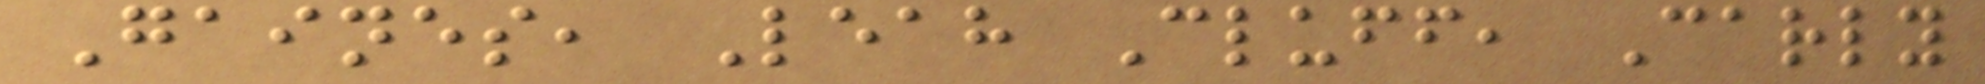Gaines, Leah Cluff, Carly
